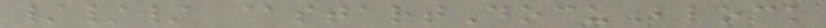/// @startDocuBlock
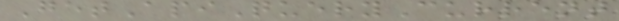GetApiQueryCurrent
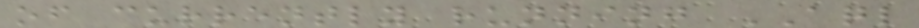of currently running AQL
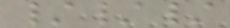///
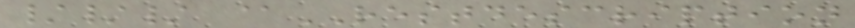/// @RESTDESCRIPTION
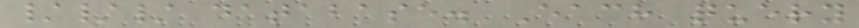/// database. Each query
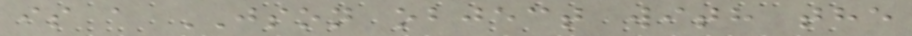is a JSON object with the
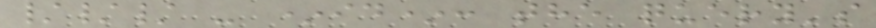/// - *id*: the query's
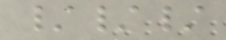///
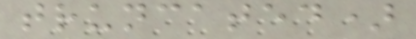truncated)
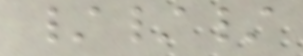///
